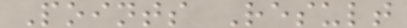Points Result
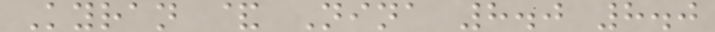Kyran & Nina 8.0 8.0
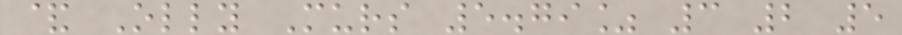& Olly Murs 5.79% 3 2 5
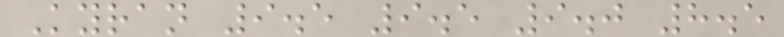Kyran 9.5 9.5 9.0 8.5
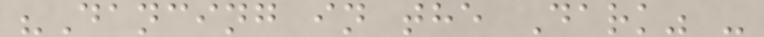"Dancing in the Dark" -
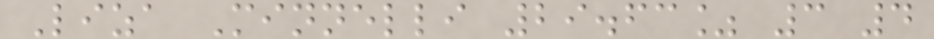Liza Minnelli 29.63% 3 4
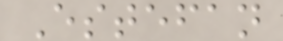Estefan
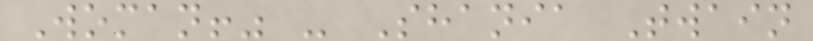Woman!" - Shania Twain
